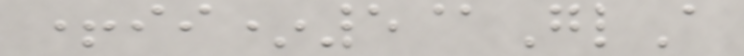+ii*5@GlA
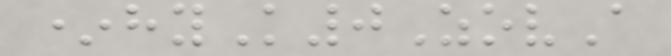*hyK0ZovA
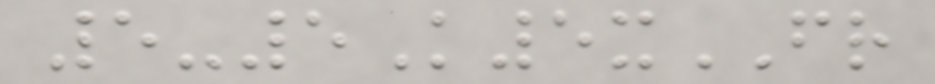5-5K5xFR
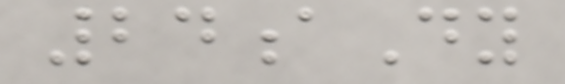24aDy
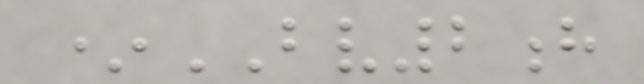*BV2h
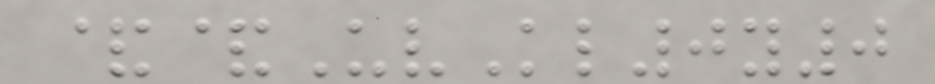&&UvKl0y0
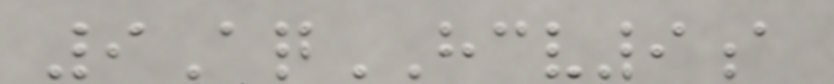9AqHCV9a
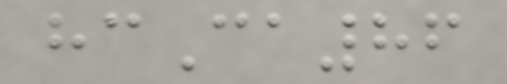hcCa86
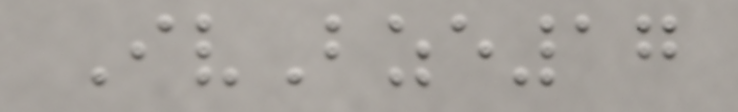IvBze17
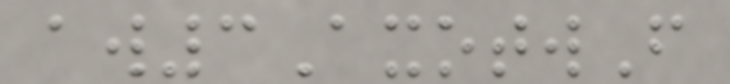aw3AxotwF
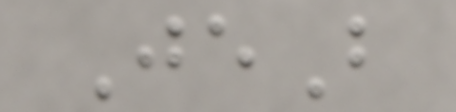JeB
